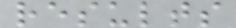results
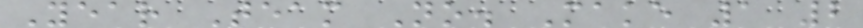Year Team No. Make 1 2
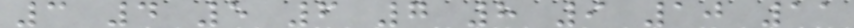3 4 5 6 7 8 9 10 11
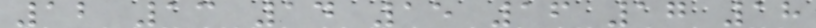12 13 14 15 16 17 18
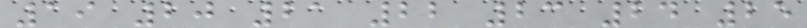19 20 21 22 23 24 25
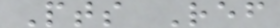Pts Ref
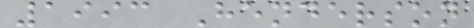1993 Henderson
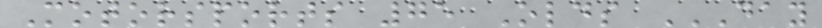Motorsports 75 Olds DAY
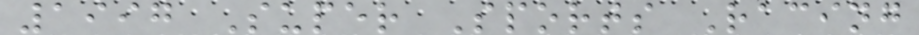1997 Super Sports Racing
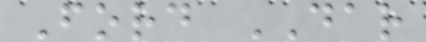Ford DAR
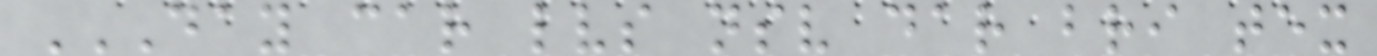DAY CAR LVS NSV DAR BRI TEX
